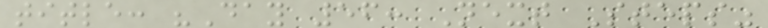title: "Day 56: Next Steps"
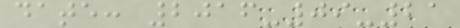date: 2016-09-21
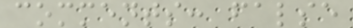comments: false
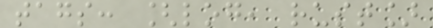tags: [log, rust]
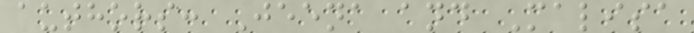authors: Jeena and Malisa
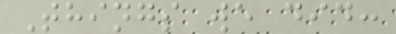Things we did:
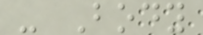- Body
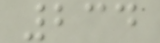234
